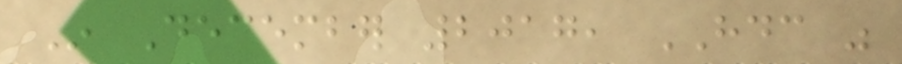In December 2017, HDC was
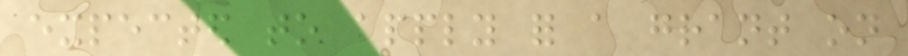expected to apply for a grant on
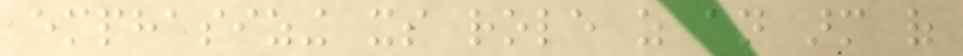emphasizing its role as an arm of
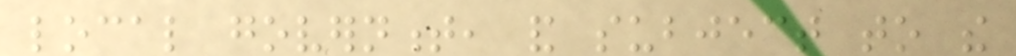local government, and subject to the
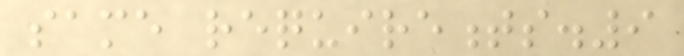same requirements.9
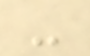-
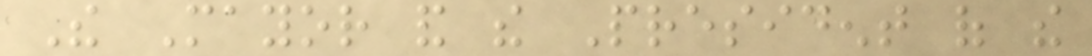The Mayor and the President of the
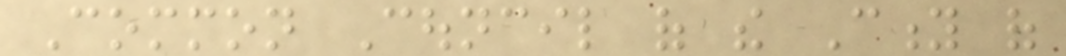Common Council of the City of
